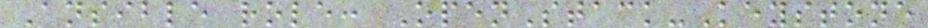Ansible role: OpenStack-Keystone
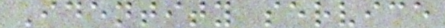Identity service
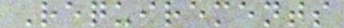Requirements
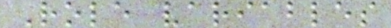Role variables
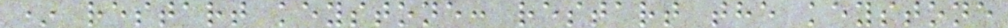* restart keystone: restart the keystone
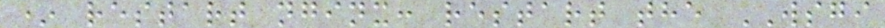* restart nginx: restart the WSGI
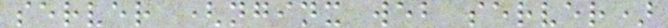server (nginx web server)
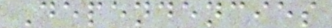Dependencies
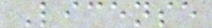License
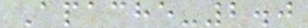Apache-2.0
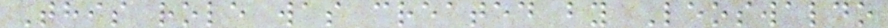This role was created by Leoswaldo
